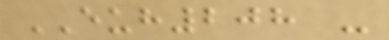EUH208 -
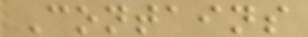Contains
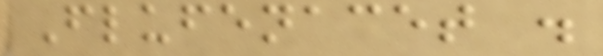Flufenacet .
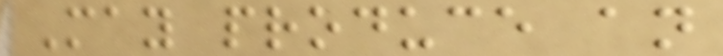May produce an
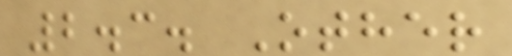2.3. Other
